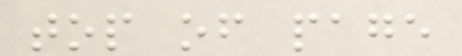top of page
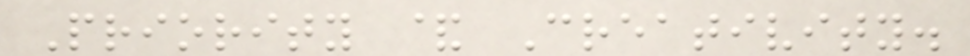Priority & Creativity.
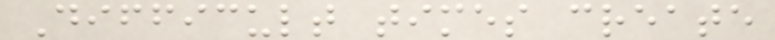Difficult times create
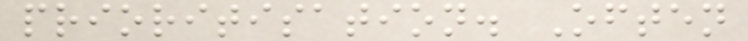prioritisation. Often
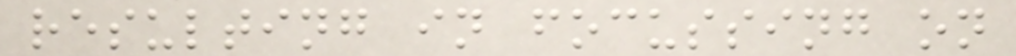resulting in focussing on
